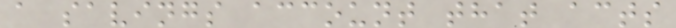a savings account that acts
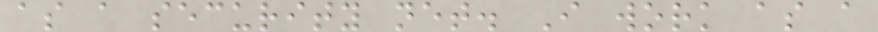as a security net. I work as a
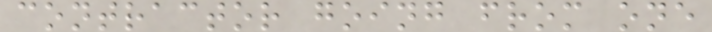contractor going from one
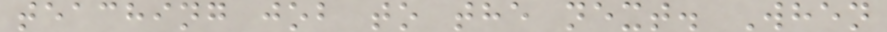teaching job to the next. When
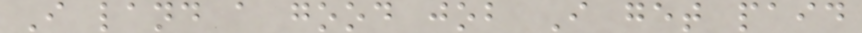I land a good job I get paid
